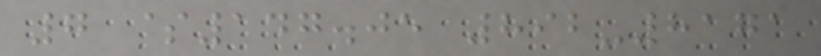7 $147.05 892-8171
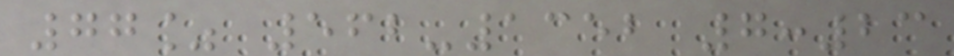77% 562-1352 7:23
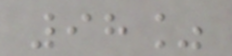98%
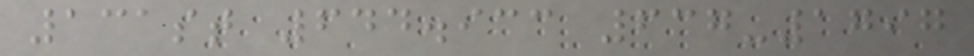131st 644.933 637-1797
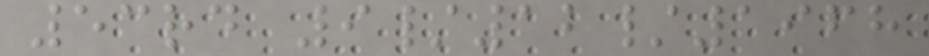53rd 9/12/1968
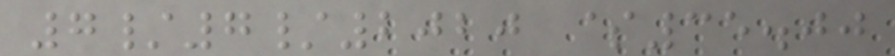7/7/2020 $35.00
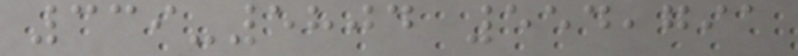339-5804 554,791
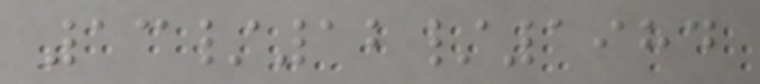13/12/1984
